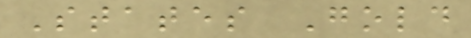States Gold
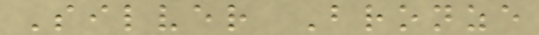Silver Bronze
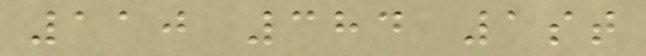110 384 1st
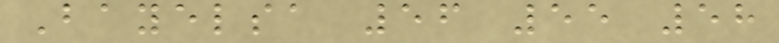Bayelsa 56 55 58
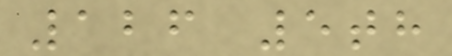126 5th
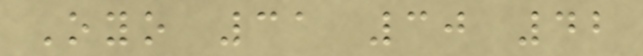Oyo 31 30 42
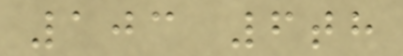103 6th
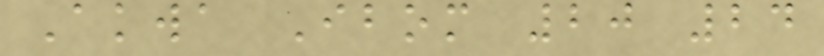Akwa Ibom 20 24
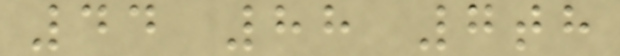44 88 7th
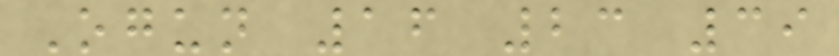Ogun 16 23 39
